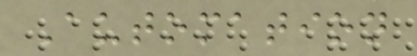Automation
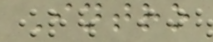Intro
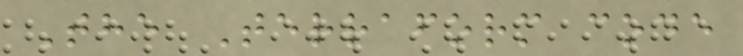The Terraform code
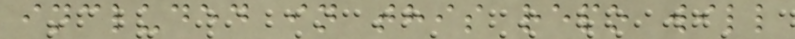included in this repo will
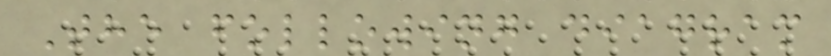The following diagram
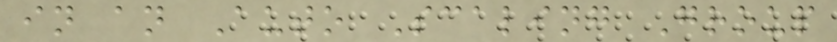in an Auto Scaling Group
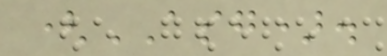(ASG).
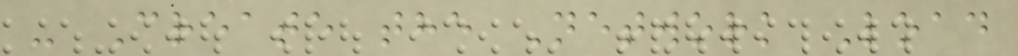- Create the Network Load
